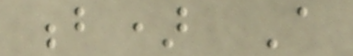b) A
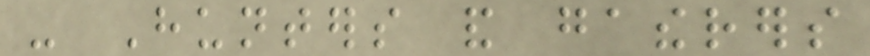- Hunters and gatherers
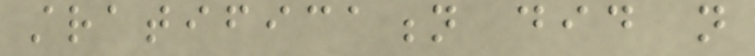stratification did not
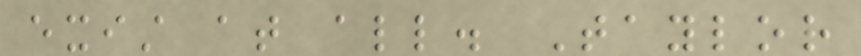exist at all. Taylor
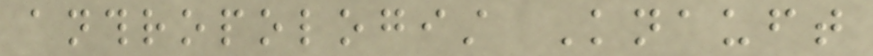anthropologist Knauft
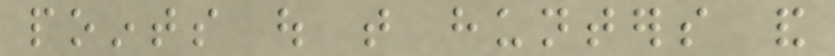points out that hunters and
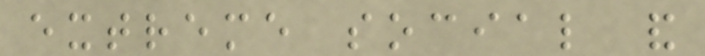extreme social and
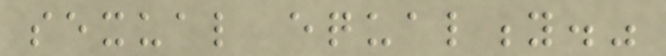sexual equality."
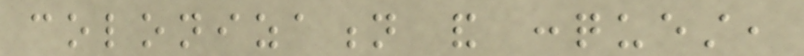colonization and conquest,
